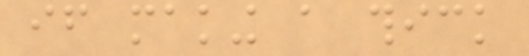if making a thick
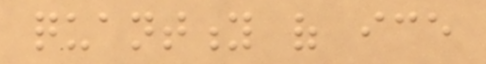quantity of ice
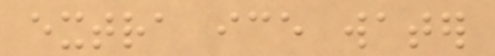extra ice water
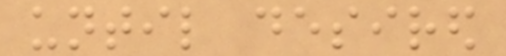until desired
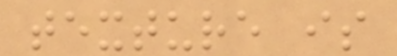texture is
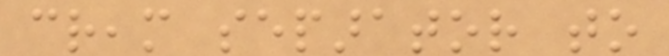cream separator to
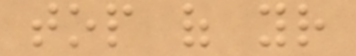top of your
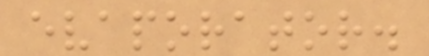evaporator.
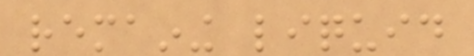remaining liquid
